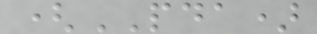(PDA)
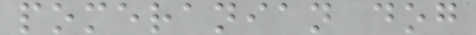pomeranian dog
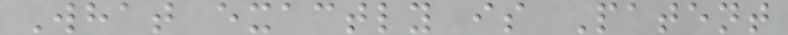What exactly is Patent
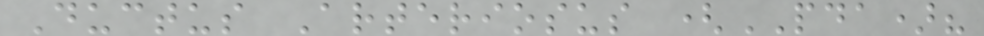Ductus Arteriosus (PDA)?
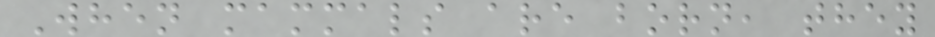When mammals are born, they
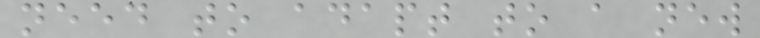need to adapt to a new
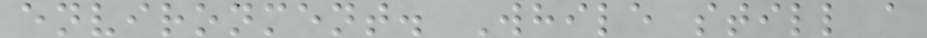environment. While still a
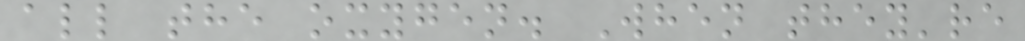all the oxygen. When they're
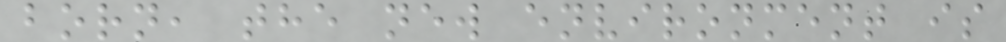born, the new environment is
